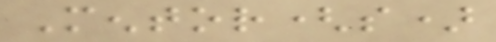Mentor(s)
